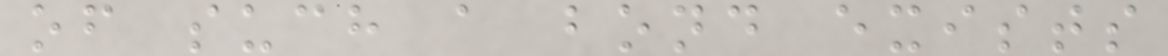of such a bond exists
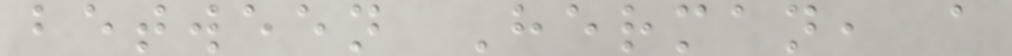between Herman, a
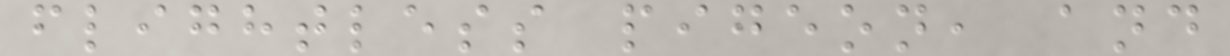flightless pigeon, and
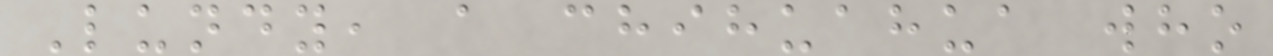Lundy, a chihuahua who
